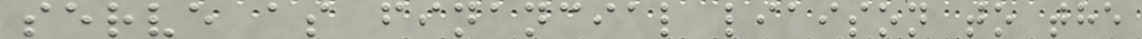serve as financial liaison to the
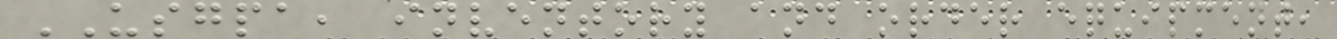USGPA, inventory and order equipment,
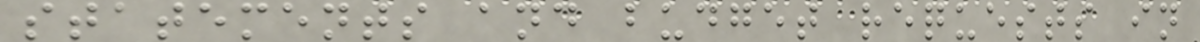statements and budget requests in
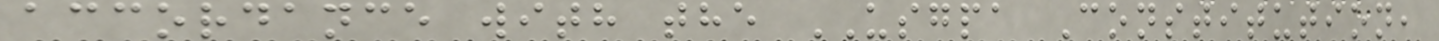accordance with the USGPA Constitution,
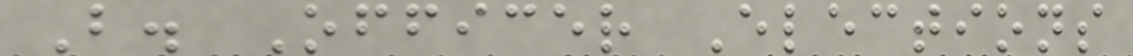B. Officer Elections
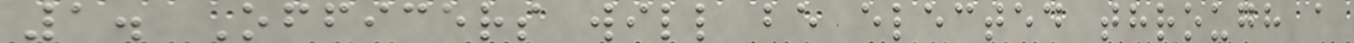1. Officers will be elected through a
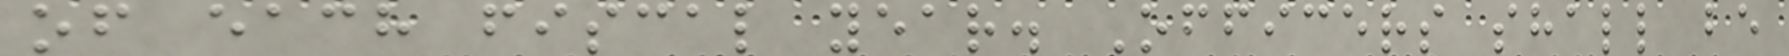of each fiscal year. Officers shall be
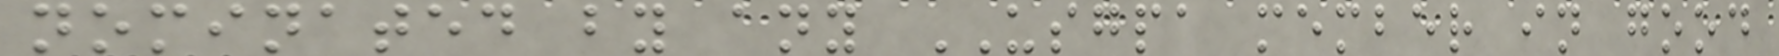nominated by any USGPA member in good
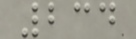234
